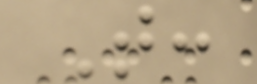T:
